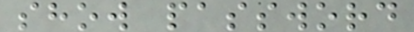show password
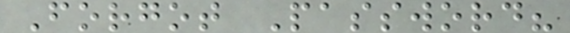Forgot Password?
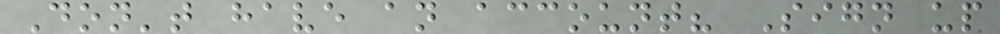Don't have an account? Sign up
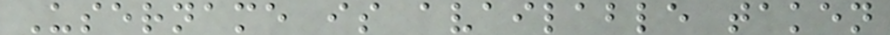Username is available taken
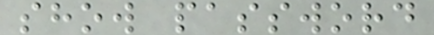show password
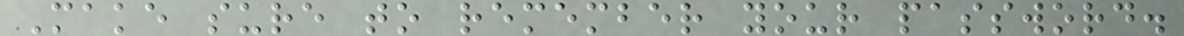Make sure to remember your password.
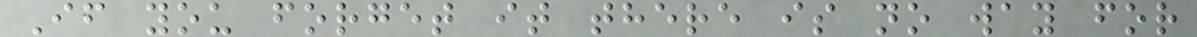If you forget it there is no way for
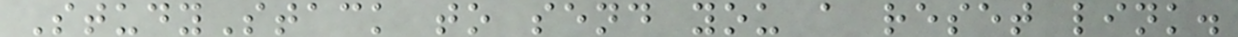StudyStack to send you a reset link.
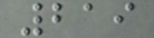219
